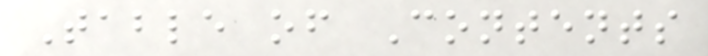Table of Contents
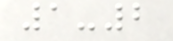1-2
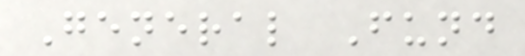General Fund
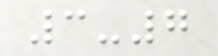3-7
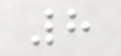8
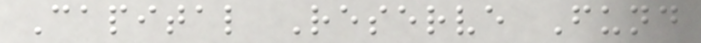Capital Reserve Fund
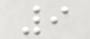9
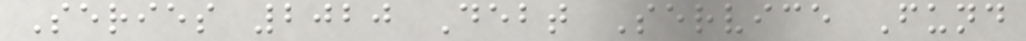Series 2020 Debt Service Fund
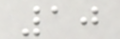10
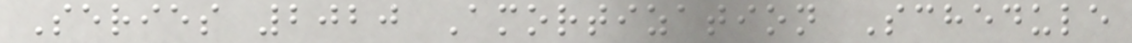Series 2020 Amortization Schedule
